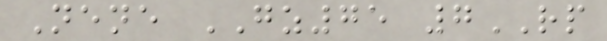Nene GZ75 7RP
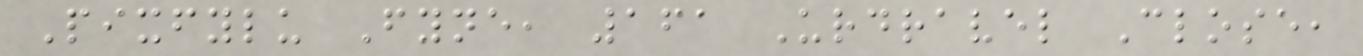Pixfylu Fyne, 161 Urdravel Close,
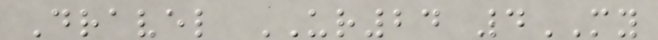Dravel UR24 4MY
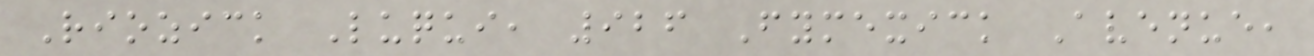Riozick Luqui, 926 Fymexick Avenue,
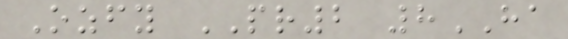Ozfy PR2 8HA
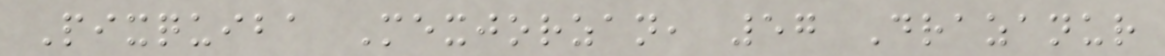Pixquiba Mexjorzan, 57 Drazanur
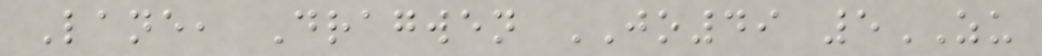Lane, Dragwen JO49 5ZU
